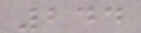244
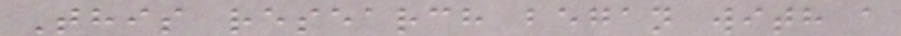This research began with a
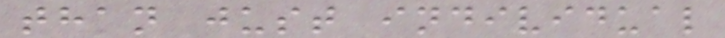than just individual
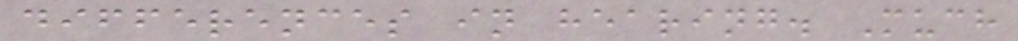differences in hearing. Much
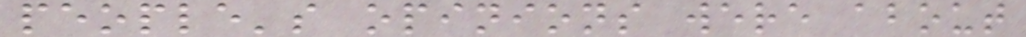people's opinions were about
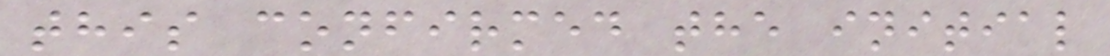this confirmed the initial
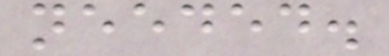needed.
